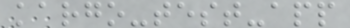kargo-test-app
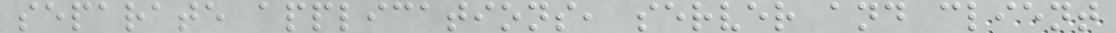separate applications, server and client
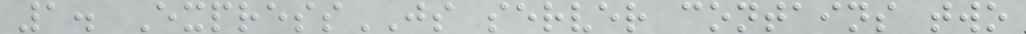1. ExpressJS server contains two
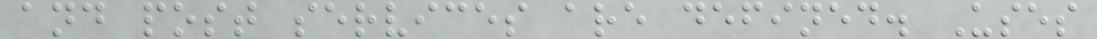and post services are defined. Uses
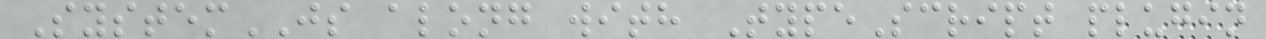SystemJS along with TypeScript plugin
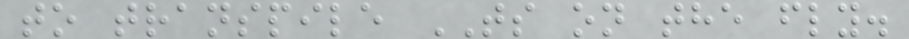to transpile TS on the fly.
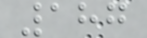187
